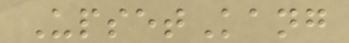UpsetKang
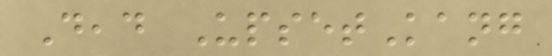Dead UpsetKang
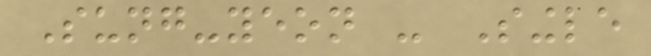Sung-yeon - Single
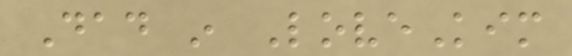Dad in LoveKim
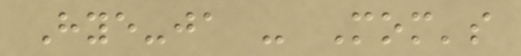Hye-ja - Mom's
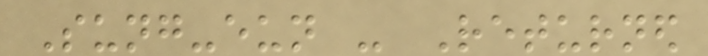Sung-eun - Returned
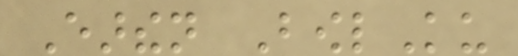Earthen BowlKu
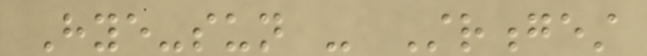Hye-sun - Strongest
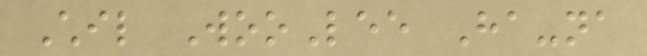Chil WooLee Ha-na
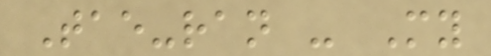Tae-ran - My
